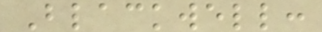Blackwell:
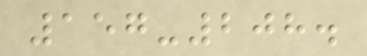157-208.
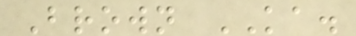Brown KA.
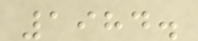1984.
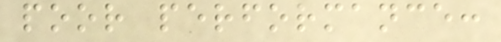poor performance:
